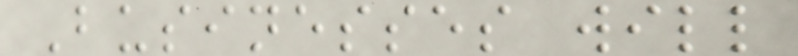Businesses will
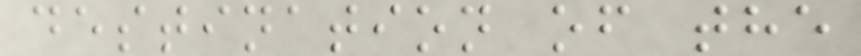destination of the
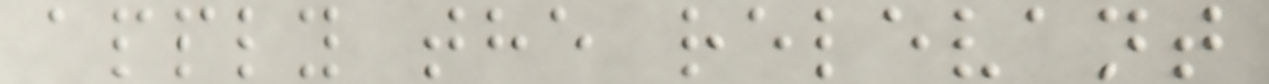apply the relevant
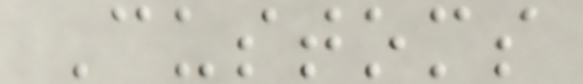Customs
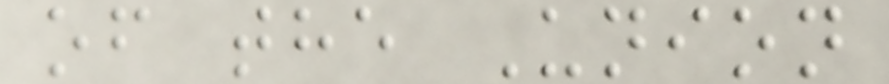of the Union
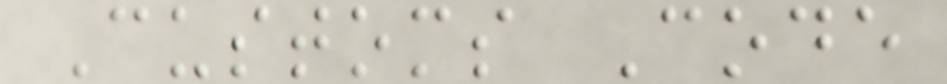Customs Code
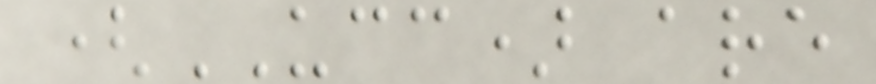(UCC) are
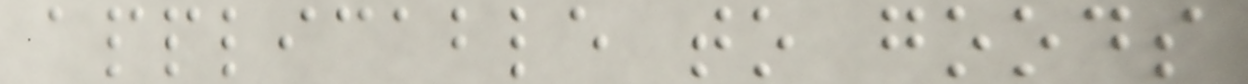applicable to goods
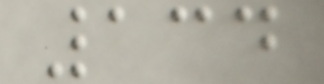134
